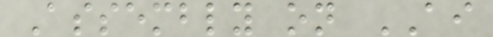Assembly on AI
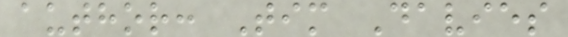author: Tim Davies
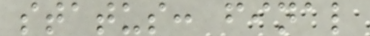status: final
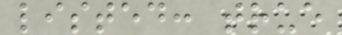listed: true
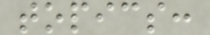topics:
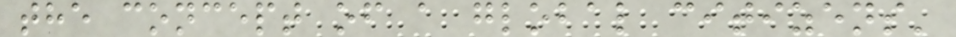the concept of a global citizens'
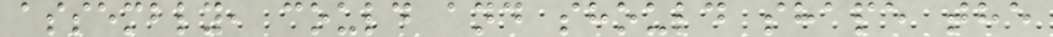assembly, could and should shape the
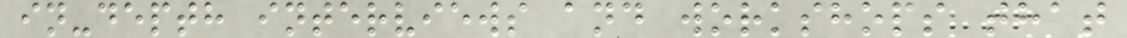in-depth interviews and workshops that
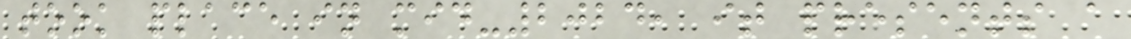took place in mid-2024, it presents a
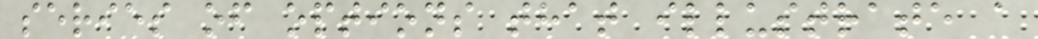series of options that illustrate a
